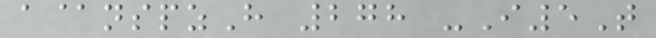a@nspzH 278 -I5T
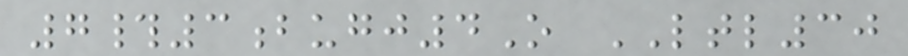7#3bugj4O LTL30
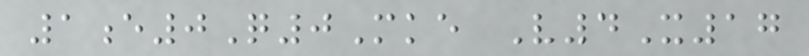1e0Q0Mke V4X17
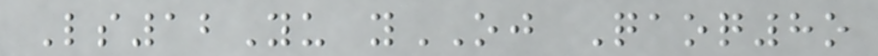Ls12Yu yOJ Qaoq8o
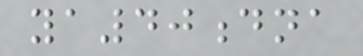ya40dna
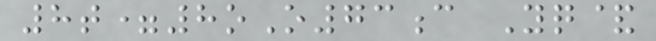8t=8oO73c Yq&
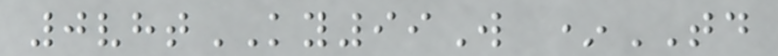0vhtKY99W *TD
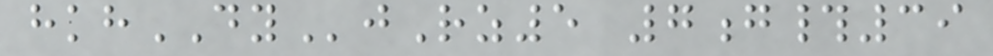hkhDYjRz5 7g#39
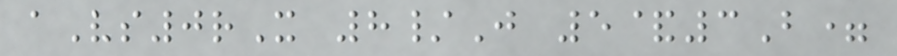aVs0rX 8/J 5&3B=
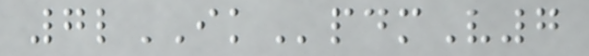7lIKpdmV7
